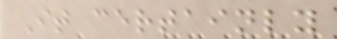It certainly
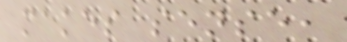makes sense,
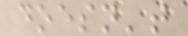doesn't
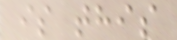is this
